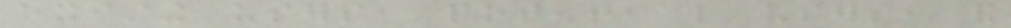existing users, potential users, and
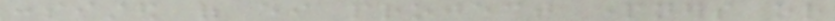consisted of either project partners or
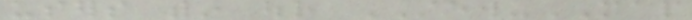users within our STEW-MAP
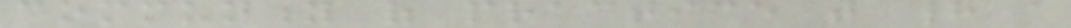community of practice that had a
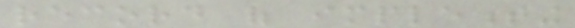record of implementing
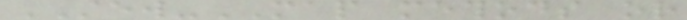STEW-MAP methods or
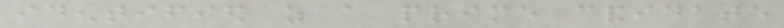identified as a prime candidate
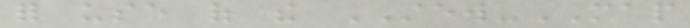for use of the STEW-MAP
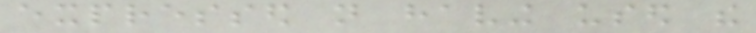expressed not having used the
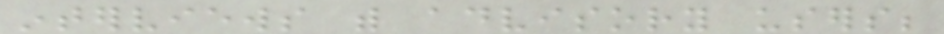interviews with advisory users;
